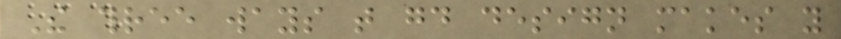The three ways that good design makes you
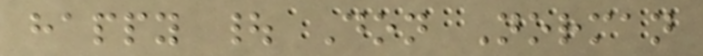happy | Don Norman
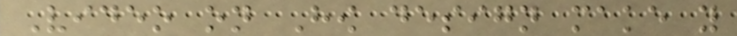Video on How design make you
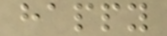happy
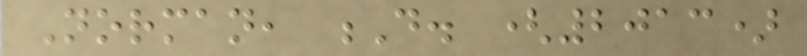Norman, D. (2013)
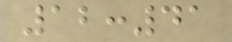12:41
